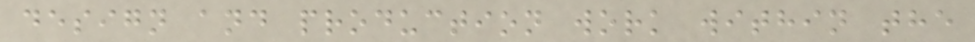design and production work within the
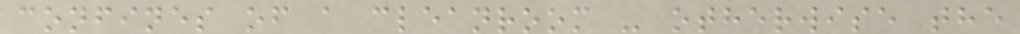confines of a cleanroom - otherwise the
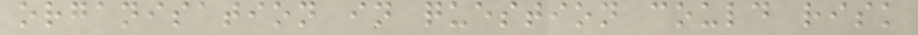organisation in question could risk
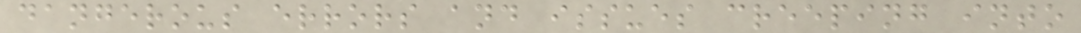dangerous errors and issues creeping into
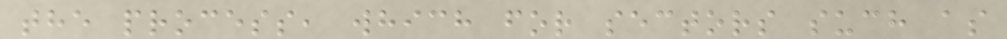the process, which for sectors such as
